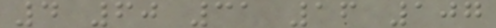4 60 31 16 107
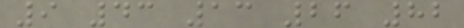9 43 13 26 82
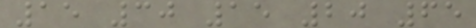15 30 15 20 65
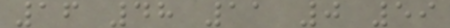16 48 11 0 59
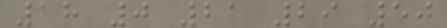18 0 21 29 50
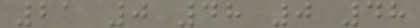21 0 48 0 48
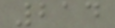214
